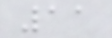11
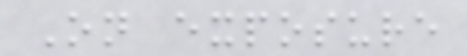On exposure
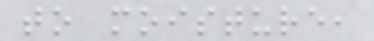to moisture,
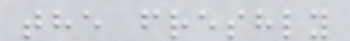the freshly
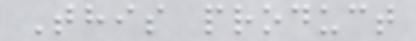This product
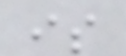is
